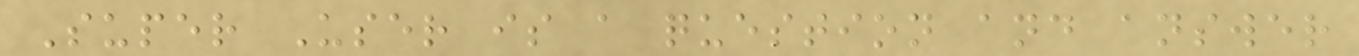Super User is a question and answer
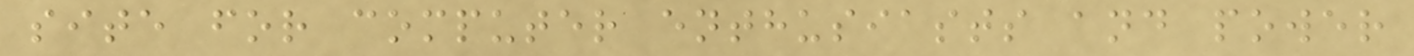site for computer enthusiasts and power
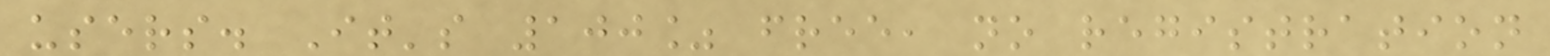users. It's 100% free, no registration
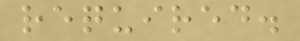required.
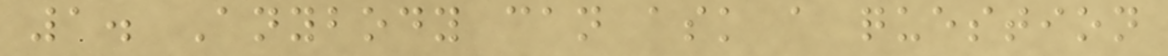1. Anybody can ask a question
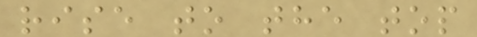rise to the top
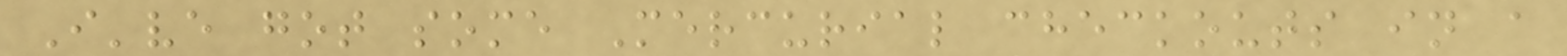I've got some Mercurial checkouts in a
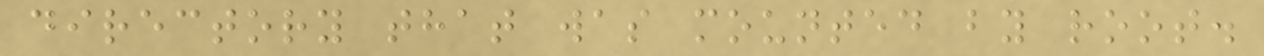directory that was mounted by root.
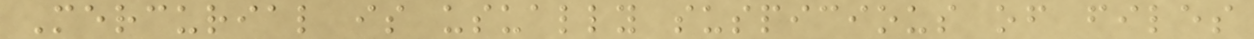Mercurial is usually suspicious of files
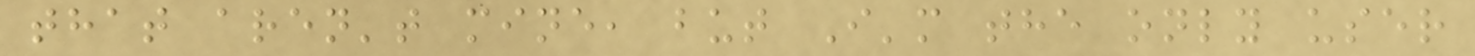that aren't mine, but I'm the only user
